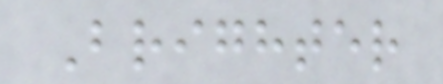Brighter
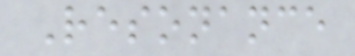Resonance
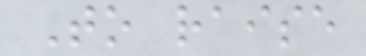To raise
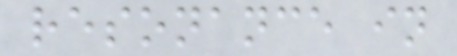resonance in
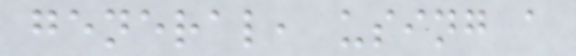general, using a
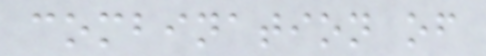combination of
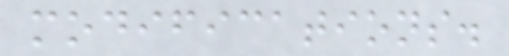modifications.
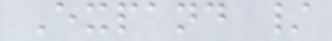Expand /
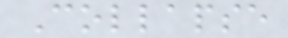Collapse
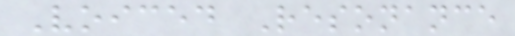Voiced Resonance
